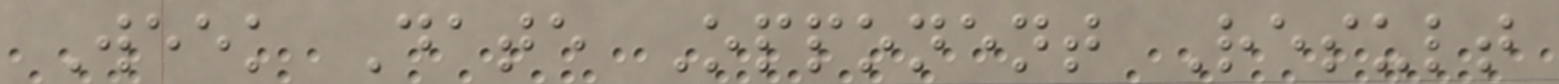Week Date Opponent Result
